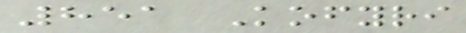851 Kofyri
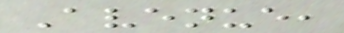Avenue,
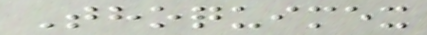Thoquimex
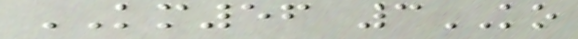KM56 3KO
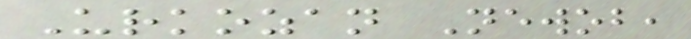Urkozan Newob,
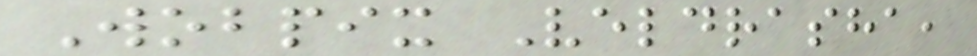Wobpix Veldrasha,
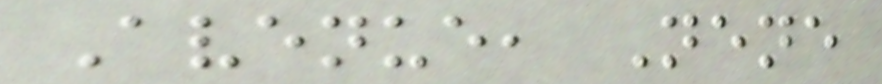Avenue, Nene
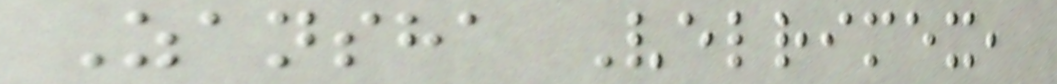Zansha Velrimex,
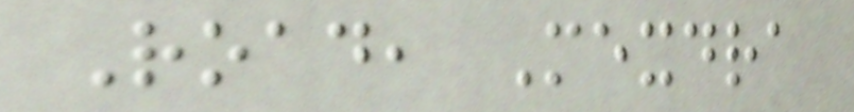Road, Mexdra
